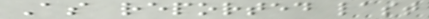As reported last
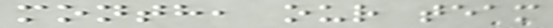month, our team
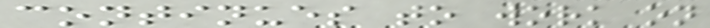continues to work on
